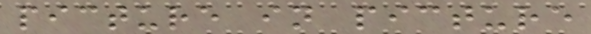picture in picture
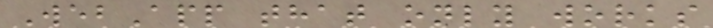WebApp that only works
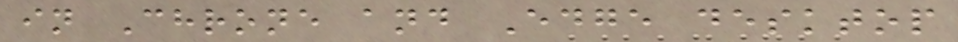in Chrone and Edge desktop
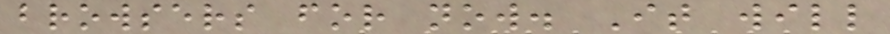browsers for now. It will
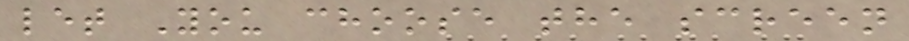let You choose the screen
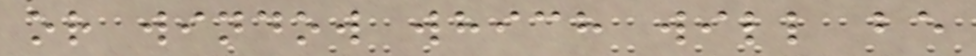or window which will be
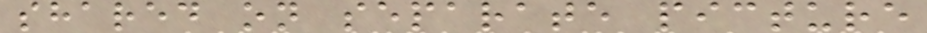shared on separate picture
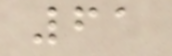61
